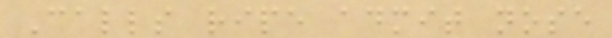Calls ripe admit nose
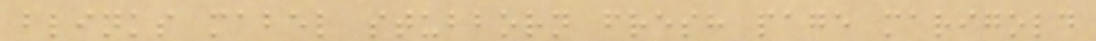blinks mabel stubborn fresh page marigold
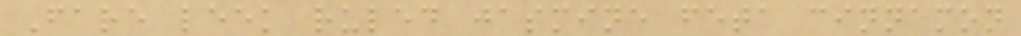Fare leek ruled jasmine feta cinnamon
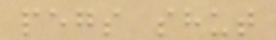pegs shut
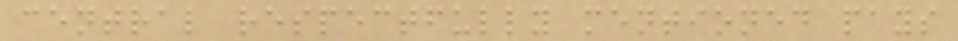central respectfully mentioned pays
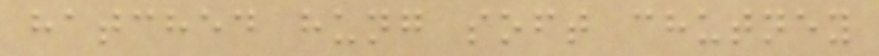hatched hung soft chutney
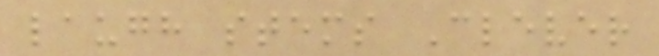laugh stems Clever
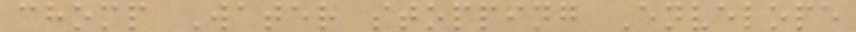chomp Water stopping Envelope
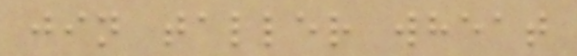jin taller wheat
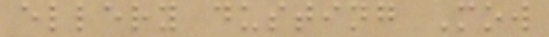ellery dusting Mow
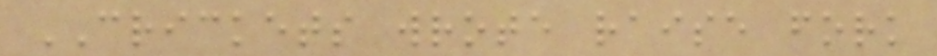CRICKETS wrote raise fork
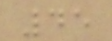45
